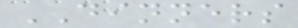DINNERS
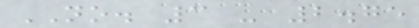NO. 3 - 2.75
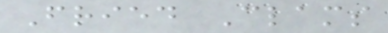Fried Clams
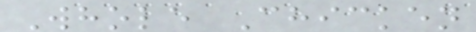Whole Chicken
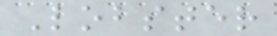Lobster
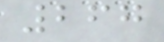267
